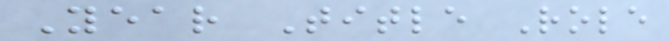Year Title Role
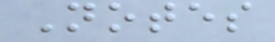Notes
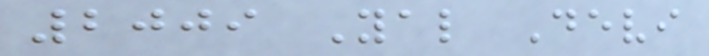2009 Yal Devi
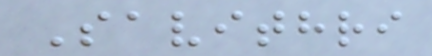Savithri
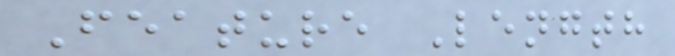Feature Length
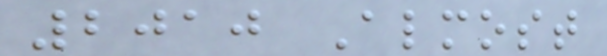2010 Almost
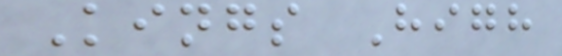Kings High
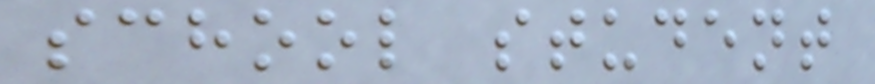school student
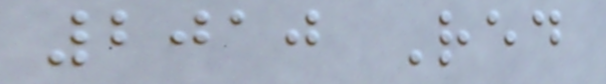2010 Red
